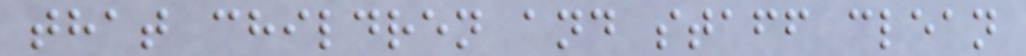that children and staff clean
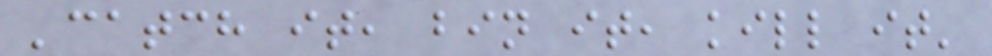'catch it, bin it, kill it'
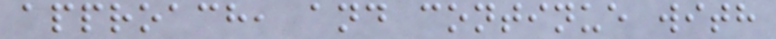approach, and continue with
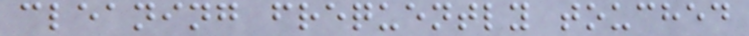cleaning frequently touched
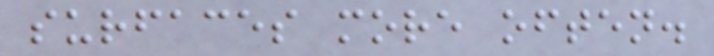surfaces more often.
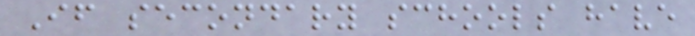If secondary schools have
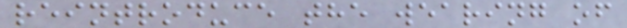reintroduce the wearing of
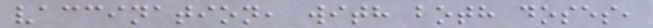vaccination, with both doses,
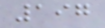197
